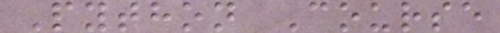Python Course
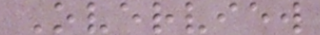Overview
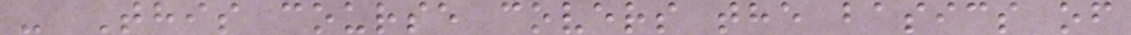- This course covers the basics of
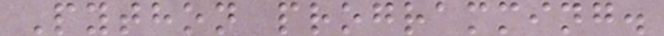Python programming.
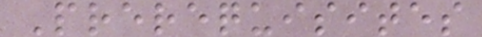Prerequisites
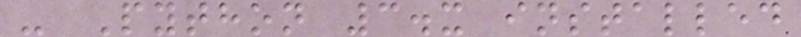- Python 3.x installed
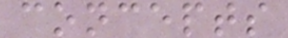concepts
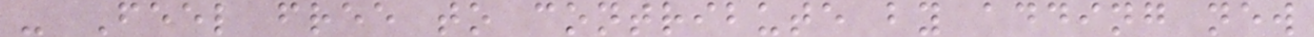- Feel free to contribute by adding new
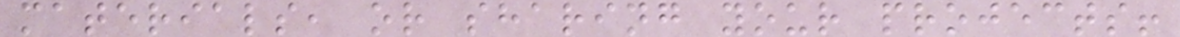materials, or sharing your projects!
